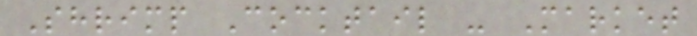Shrimp Cocktail - Market
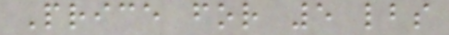Price for 5 lbs
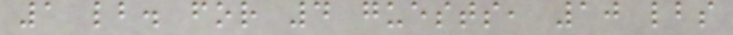1 lb. for 4 guests, 10 lbs
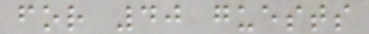for 40 guests
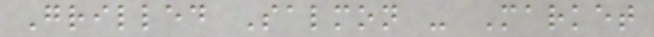Grilled Salmon - Market
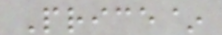Price~
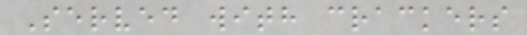Served with crackers
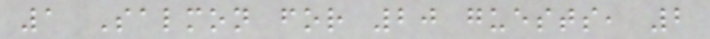1 Salmon for 20 guests, 2
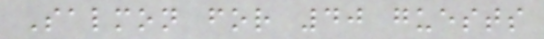Salmon for 40 guests
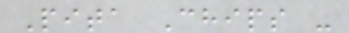Pita Chips -
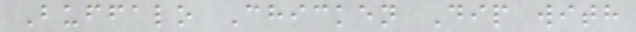Buffalo Chicken Dip with
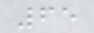65
